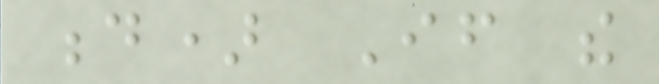d) If the
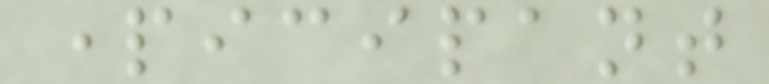participant
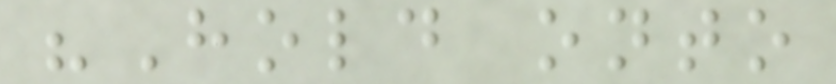"Hold onto
